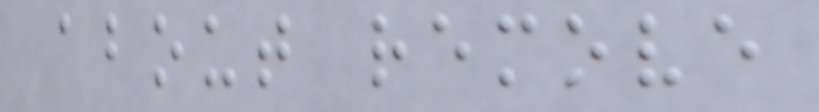about remove
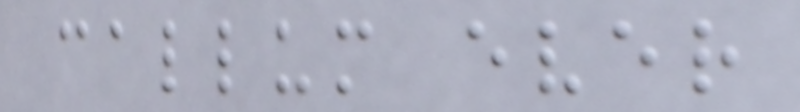callum ever
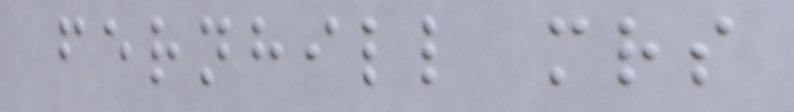fernhill mrs
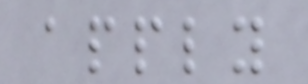apply
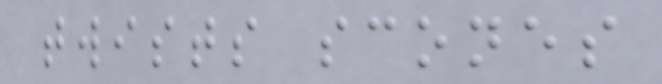twists scones
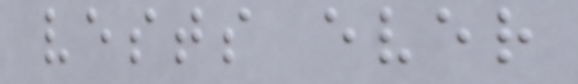vests ever
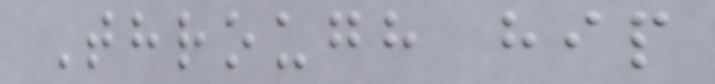Through hip
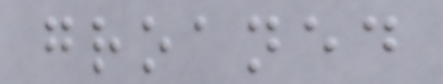groaned
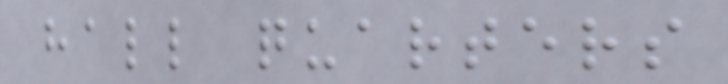hall quarters
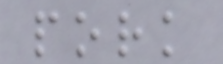pork
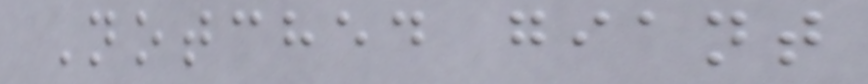Notched giant
